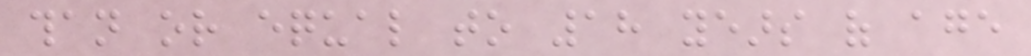than or equal to 18 years of age
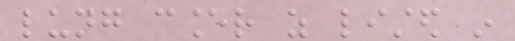lung cancer as listed in
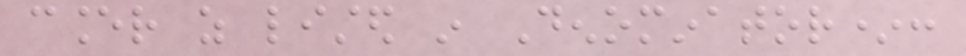cancer as listed in Denominator*:
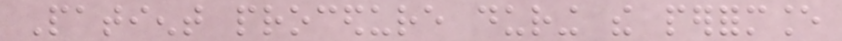Patient procedure during the performance
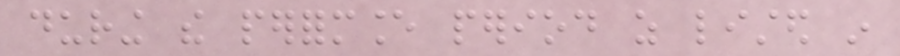during the performance period as listed in
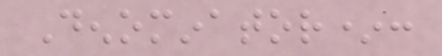Denominator*:
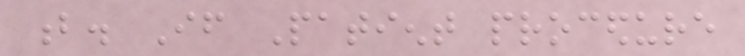b. If Patient procedure
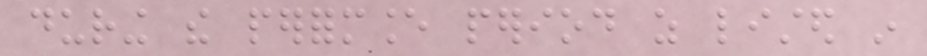during the performance period as listed in
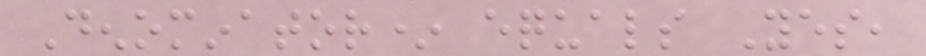Denominator* equals Yes,
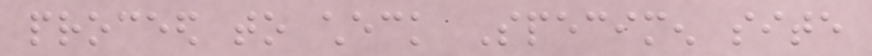proceed to check Specimen site
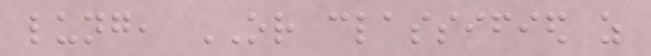lung, OR classified as
